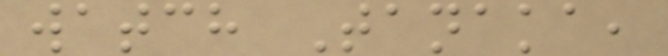watch Tanaka,
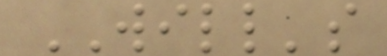WILL's
